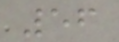56
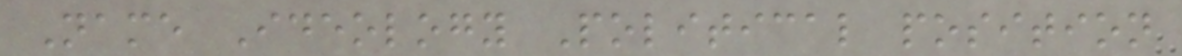Name Ideology Political position
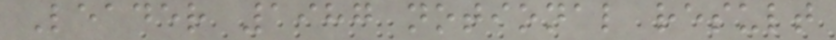Leader 1987 notional result
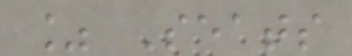% Seats
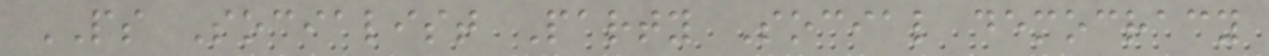PS Socialist Party Social democracy
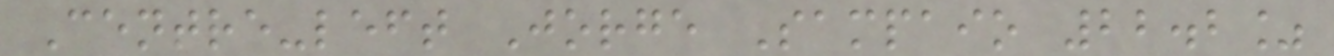Centre-left Jorge Sampaio 22.2%
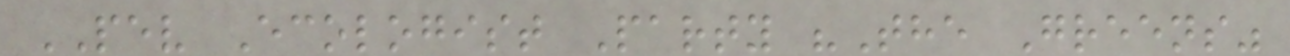PEV Ecologist Party "The Greens"
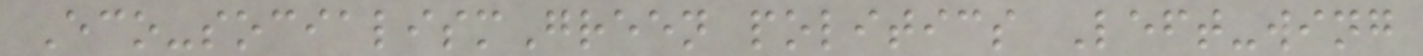Eco-socialismGreen politics Left-wing
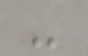-
